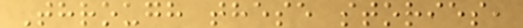Through these stories,
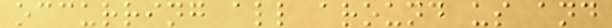occurring all around us and
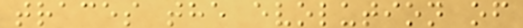traces the evolution of
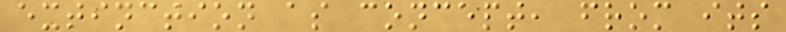extinction as concept, from its
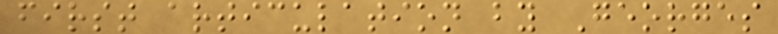first articulation by Georges
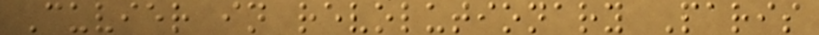Cuvier in revolutionary Paris
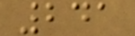241
